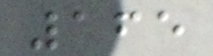165
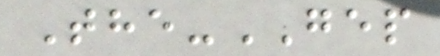The-GEP
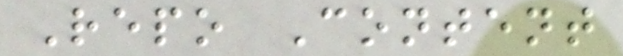Repo Content
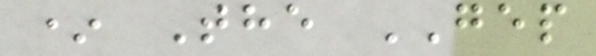* The GEP
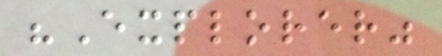"Explorer"
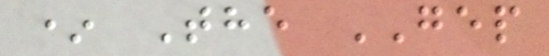* The GEP
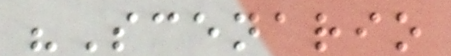"Scenario
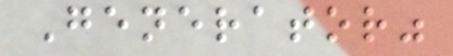Generator"
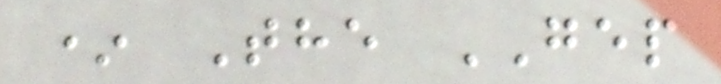* The GEP
